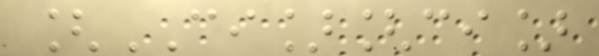[CI][ci]
